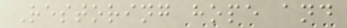Restoring hope and
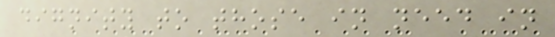dignity to those in need in
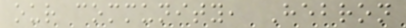our community, Hebron
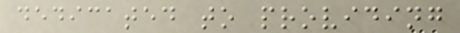dedicated to providing
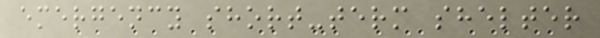emergency short-term shelter
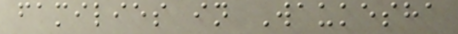families in Waukesha
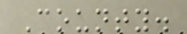County.
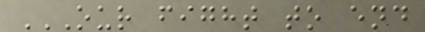OUR FIGHT TO END
